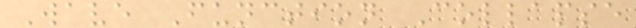Wave Function Collapse
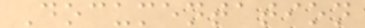Documentation
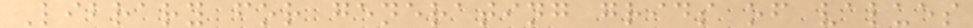Library for generating grids of values
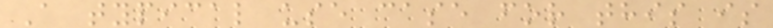A typical use case for this is
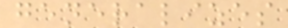generalizes
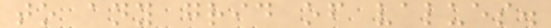to any grid of values.
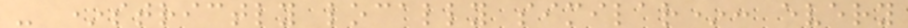- *strictly locally similar*: every
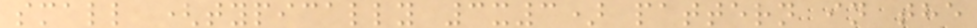small (typically 3x3) pattern in the
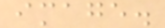image.
